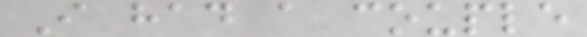I had a couple
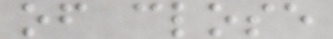of close
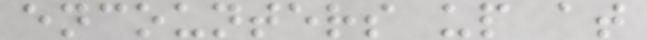encounters up at
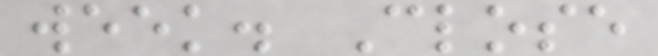week. Close
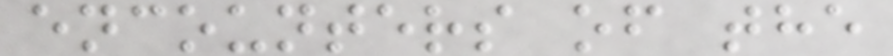encounters of the
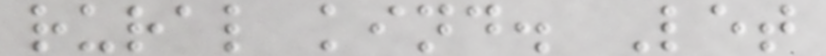rural kind. Let
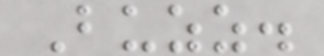Buzz.
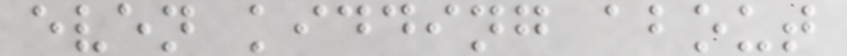even kidding about
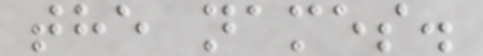the names.
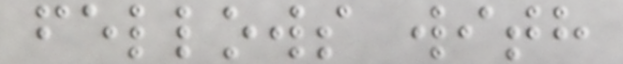fellows with
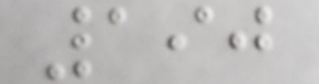190
